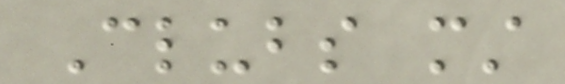Clubs must
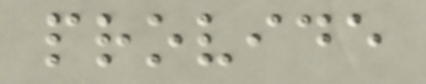provide
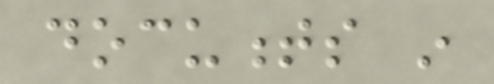documents in
